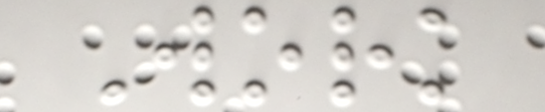Work
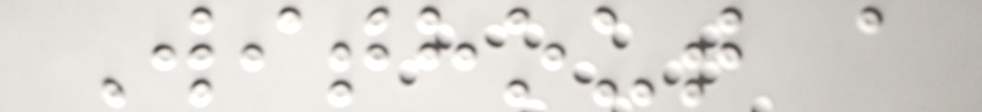Without a
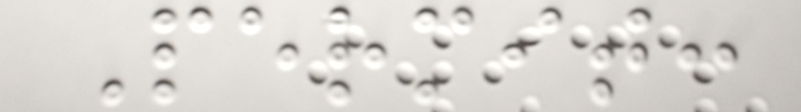Permit:
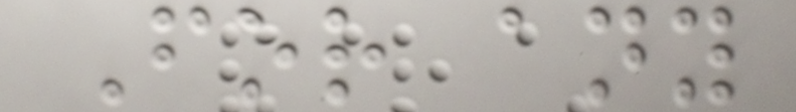For any
